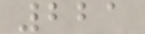221
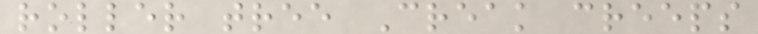roller tree Creak creeps
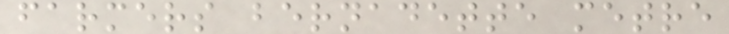farmers bernadette metre
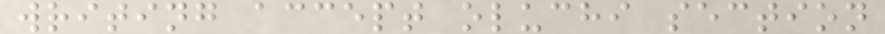writing accept oluchi section
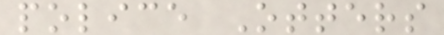police Otters
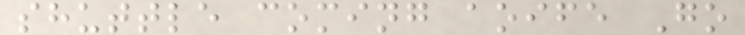shuttle coming aoife Go
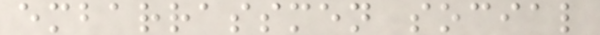embarrassmen social
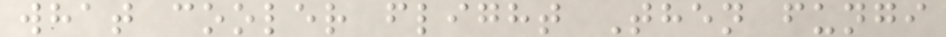what cooler flight Then fungi
